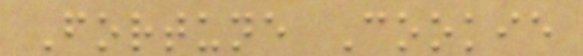Fortune Cookie
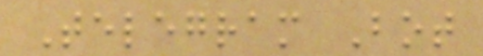Telegram Bot
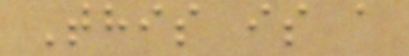This is a
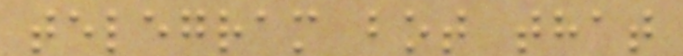telegram bot that
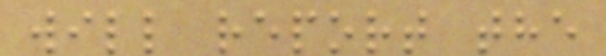will report the
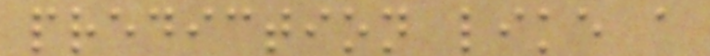prediction like a
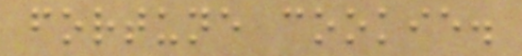fortune cookie.
